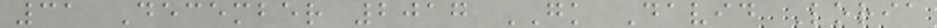31 December 2017 GK David Loria
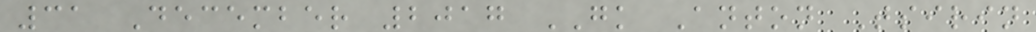31 December 2017 GK Anton Tsirin
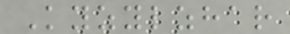Kyzylzhar
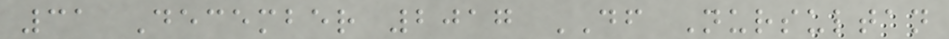31 December 2017 DF Nursultan
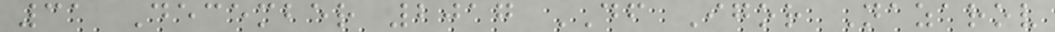31 December 2017 DF Igor Nazarov
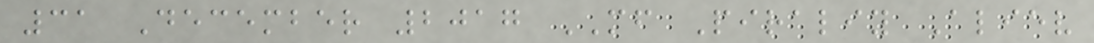31 December 2017 MF Piraliy Aliev
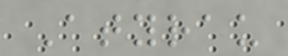Atyrau
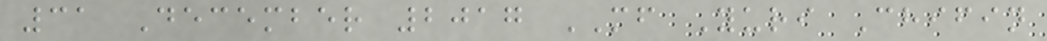31 December 2017 MF Yuri Chifin
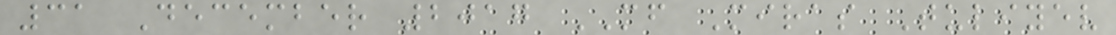31 December 2017 MF Miras Tuliyev
